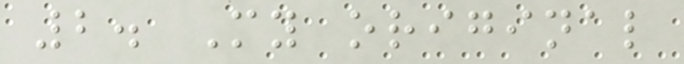2. My original
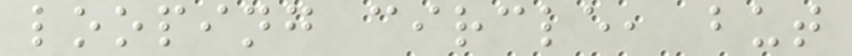looping circle, but
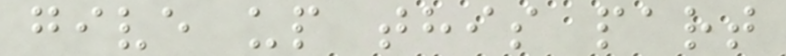give up this part
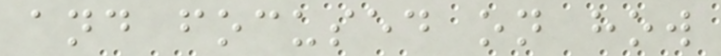and focused on how
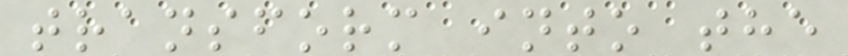transform into the
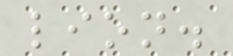lion.
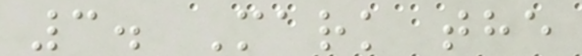3. Mark the
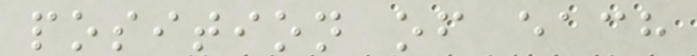position of each
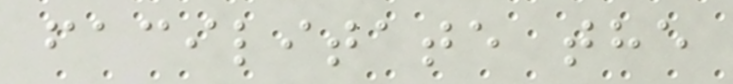facilitate the
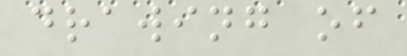drawing of
